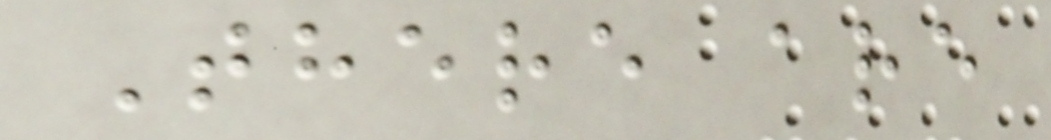There are
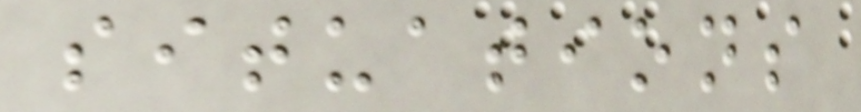situations
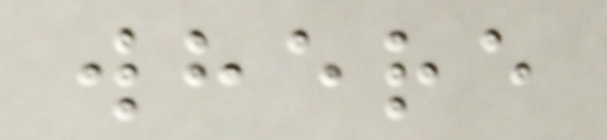where
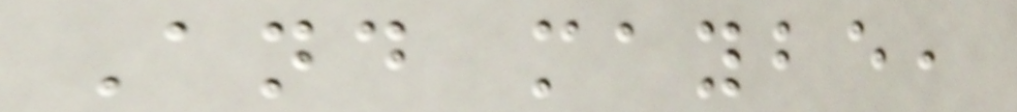And maybe,
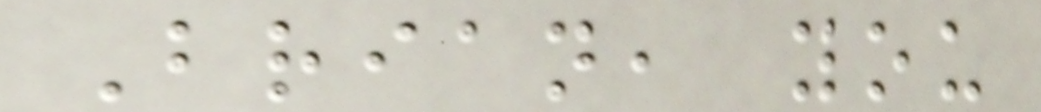Brian, you
